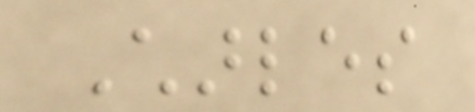Charles
